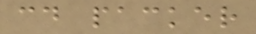cd packer
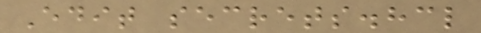Edit secrets.hcl
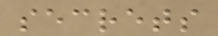secrets
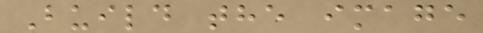Build the image
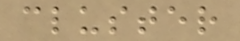cluster
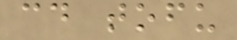cd tofu
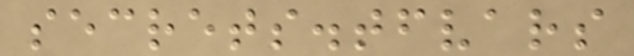secrets.tfvars
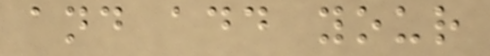and add your
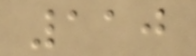110
